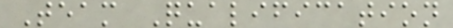Team Qualification
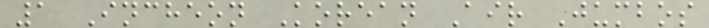1 Incheon Korean Air Jumbos
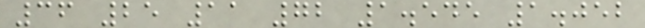36 25 11 72 1.545 1.052
